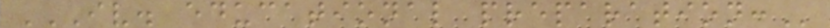IV. EDUCATIONAL PREPARATION:
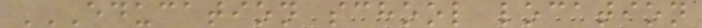EDUCATION SCHOOL LOCATION
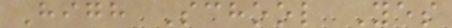High School Yes
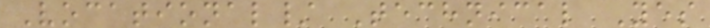Vocational/ Technical Yes
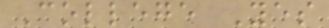College Yes
